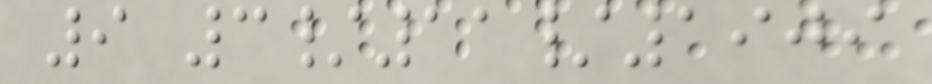9 3/11/1909
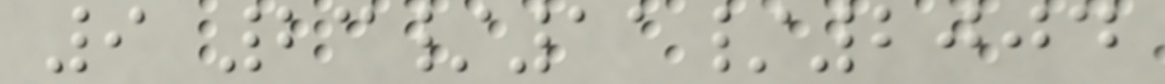9 23/11/2004
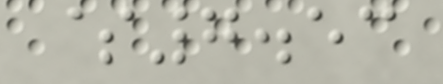$7.53
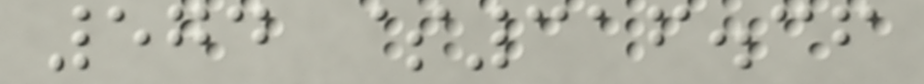574 $316.36
